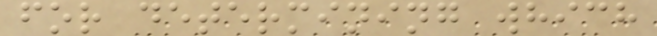for determining which
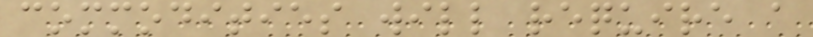commodities will require a
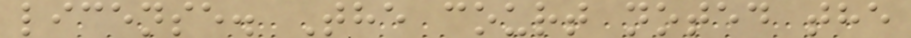license. The court noted the
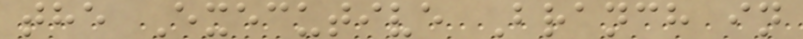the Executive Branch in
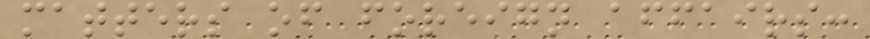matters of foreign affairs:
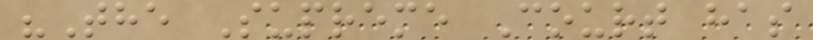"The Supreme Court has
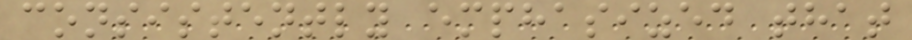consistently emphasized that
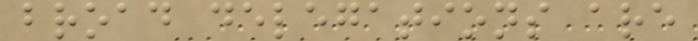broad delegations are
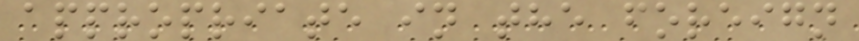appropriate in the foreign
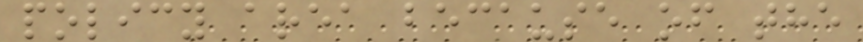policy area because of the
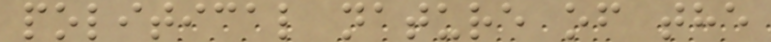political nature of the
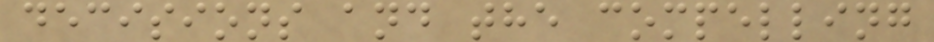decisions and the compelling
